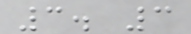3. 3
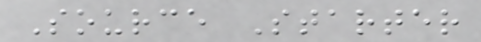Source Starter
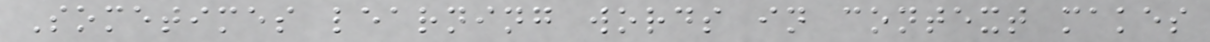Sometimes learning words in context makes
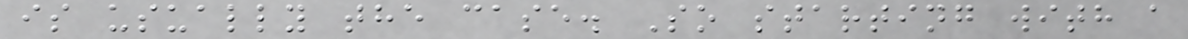is usually the case. So starting with a
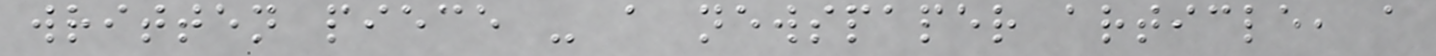written piece - a newspaper article, a
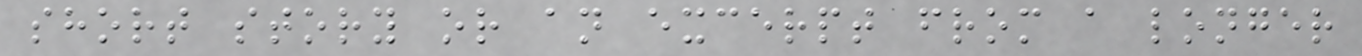short story or an excerpt from a longer
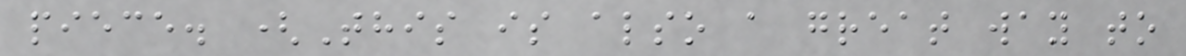piece. (This is also a great way to
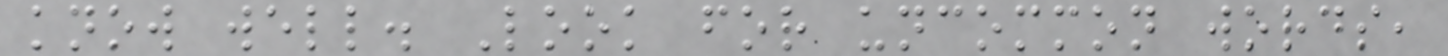know well. Look for uncommon words,
